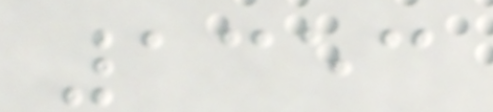1353
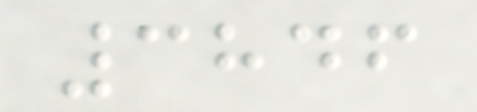3846
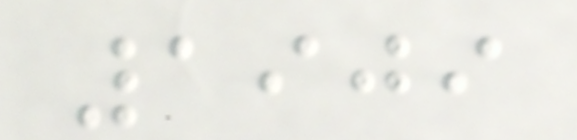1909
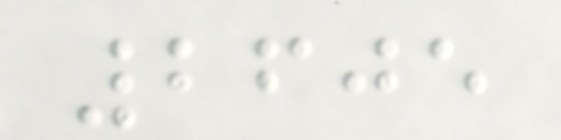2605
